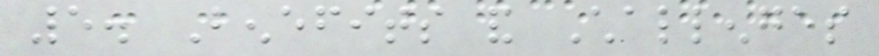5. Benefits and Challenges
